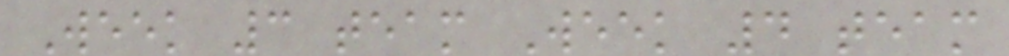Week 3 team Week 4 team
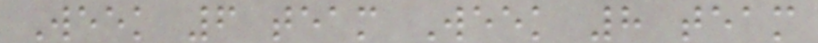Week 6 team Week 8 team
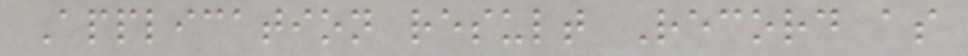Application result Record as
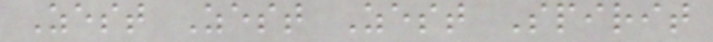Zest Zest Zest Spirit
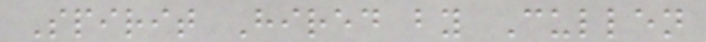Spirit Hired by Cullen
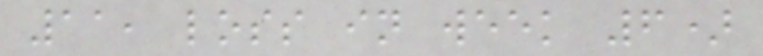11, loss in week 6)
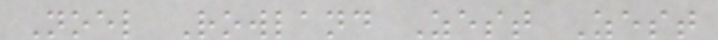Noel Rowland Zest Zest
